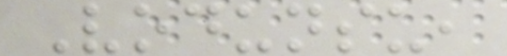Vodunsu,
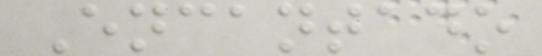Encantado
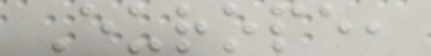Europe,
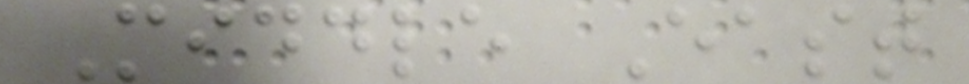Middle East
